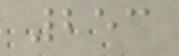253
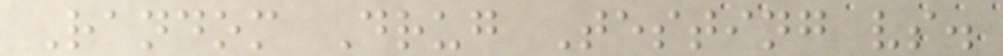Random Drug Testing vs.
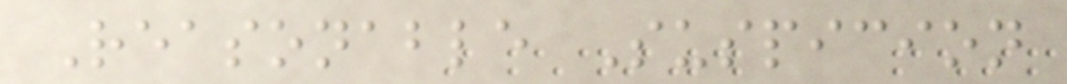Reasonable Suspicion
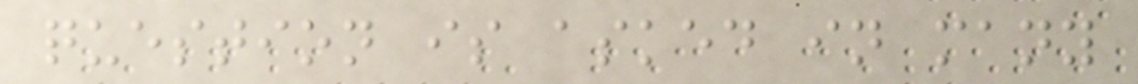question is asked in many
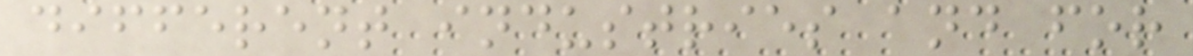different industries and for
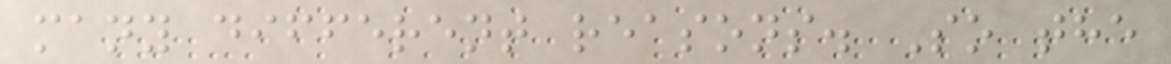many different reasons. So the
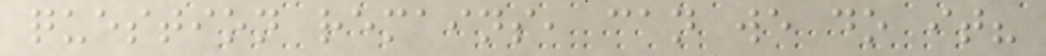question remains, can we do it?
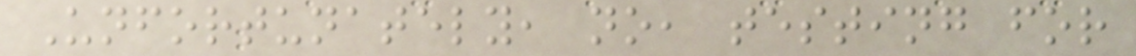Unfortunately, no, testing for
